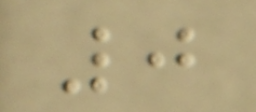0
